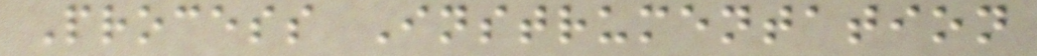Process Instrumentation
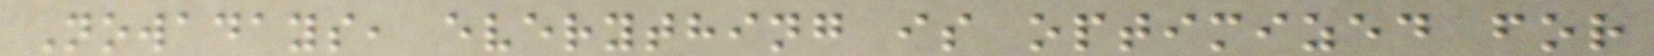Nowadays, everything is optimized for
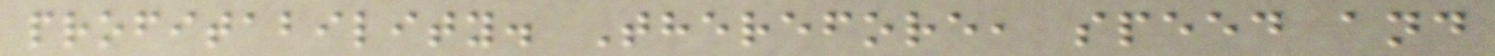profitability. Therefore, speed and
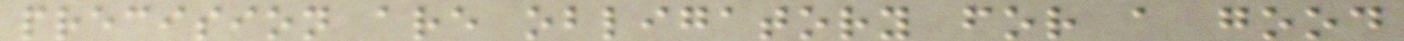precision are obligatory for a good
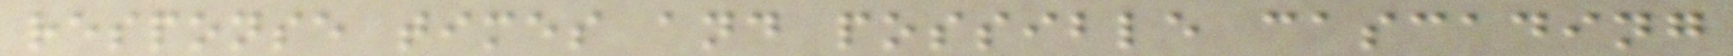response times and possible cascading
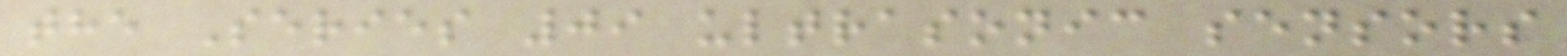the Series 09 ultrasonic sensors
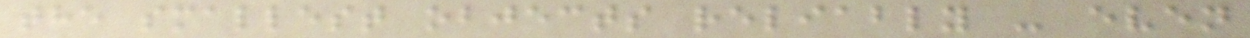the smallest objects reliably - even
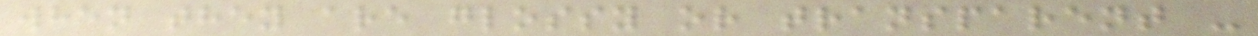when they are glossy or transparent -
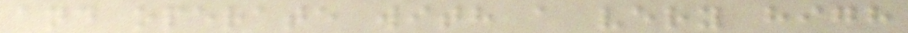and operate with a very high
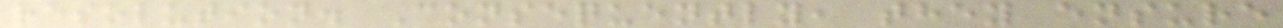resolution. Consequently, they ensure
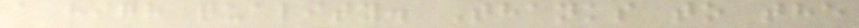a high quality. Thanks to the
